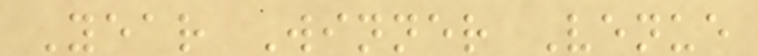Year Winner Venue
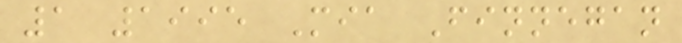1 1995 Mia Finnegan
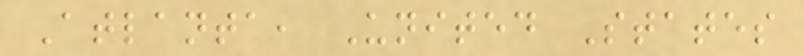Atlanta, United States
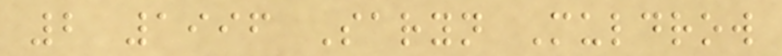2 1996 Saryn Muldrow
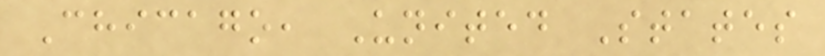Chicago, United States
